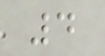4
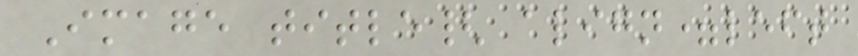Image title{ align=left
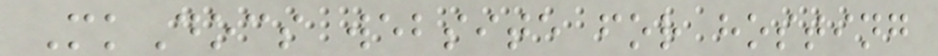MkDocs website for hosting
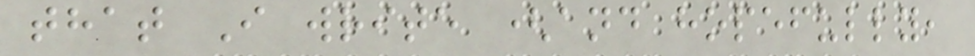that I write (and hopefully,
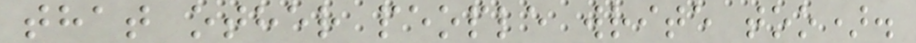that other people write too).
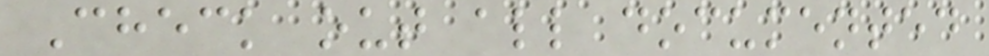Check out all documented
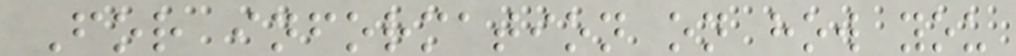For information on how you
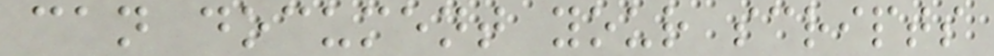can document your scripts
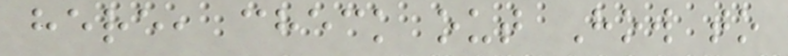here, check out How to
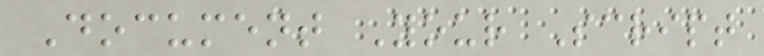Document Your Script
